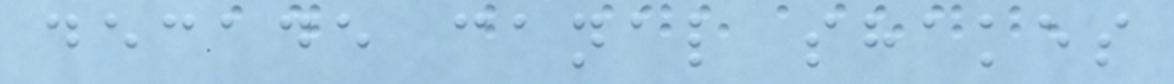decade canal shakes
